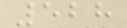528
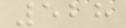528
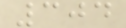304
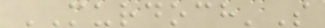MURDOCH'S
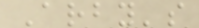Arby's
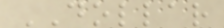DOLLAR
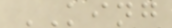KING
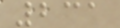231
